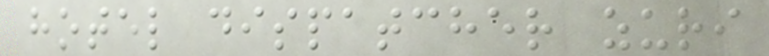hotel dispatcher zuri
